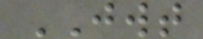JWT
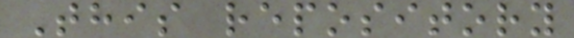This repository
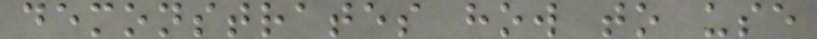demonstrates how to use
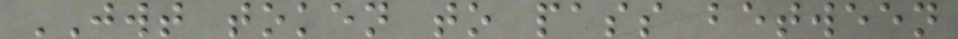JWT token to pass between
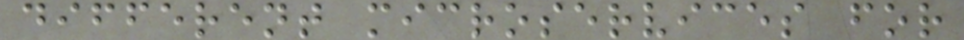different microservices for
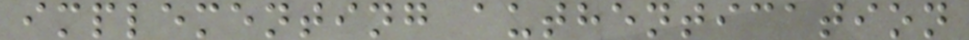implementing authentication
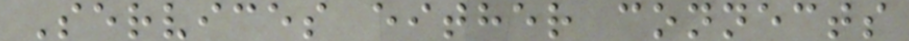Services either connects
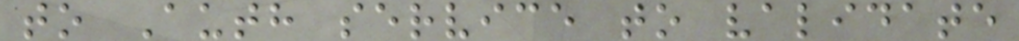to Auth service to validate
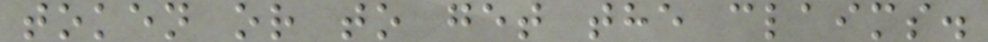token or to get the claims.
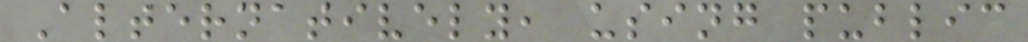Alternatively, using public
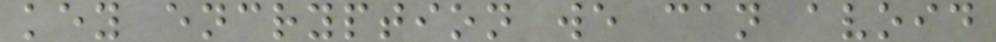key encryption we can avoid
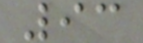93
